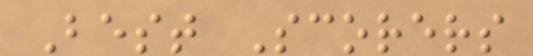Best Scorers
